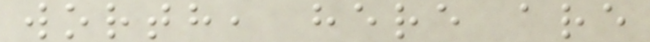worth, here are
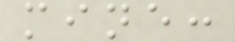mine:
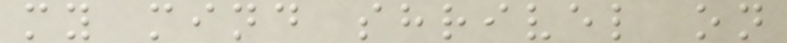my mind shrivel on
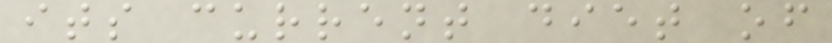its current diet of
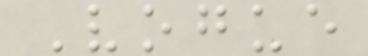Vogue
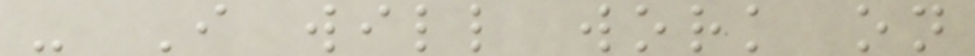- I will work on
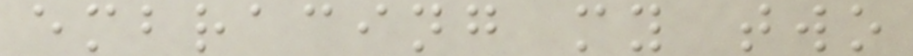embracing my two
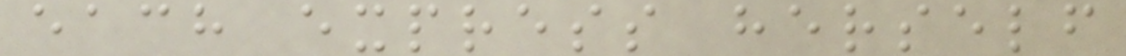each express herself
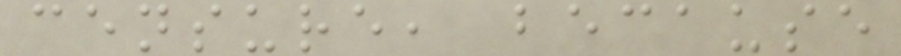censure, because
